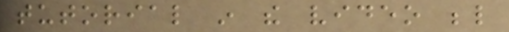tutorial in the video below
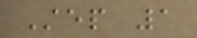Step 1
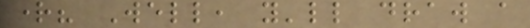right? Well, you'll draw a
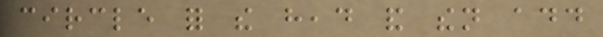circle for the head and then add
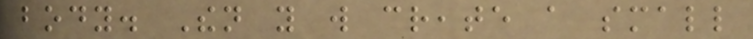body. Then you will create a small
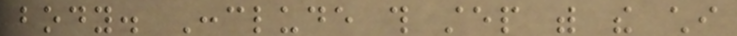body. Conclude this step with the chi
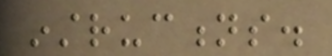instructions.
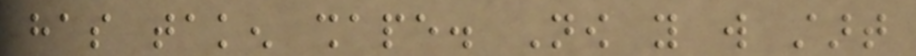has taken shape. Now you will start
